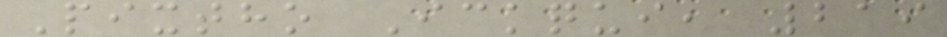Pixtho Ickqui, 219
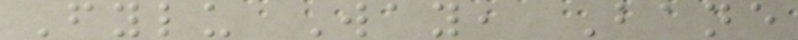Fylu Way, Bane
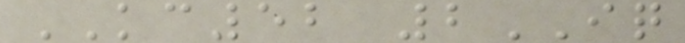KC52 2IQ
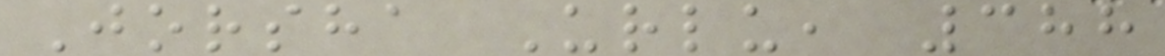Jorsha Urlu, 388
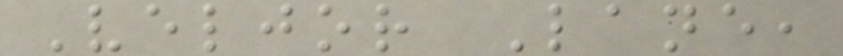Veljor Lane,
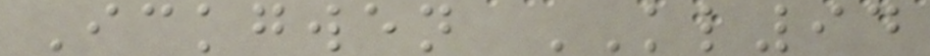Ickgwen KL94
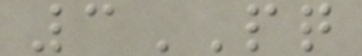3PQ
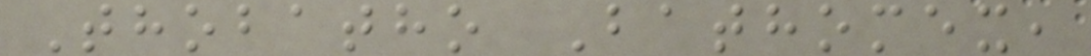Thobatho Bathomex,
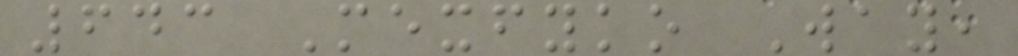643 Mexfyko Way,
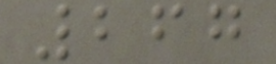267
